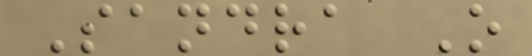Sandra O
